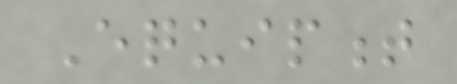Equipment
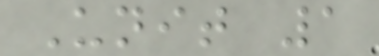Unit 1
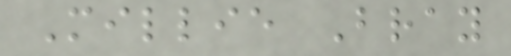Millie Bray
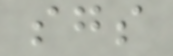sgs
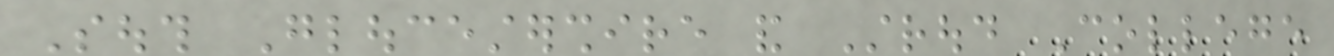South Gloucestershire and Stroud College
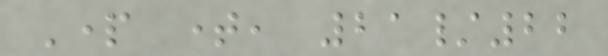Part time, 21/22
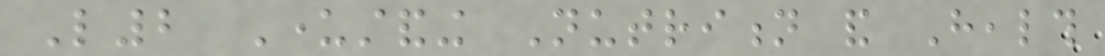L2 Understanding Nutrition and Health
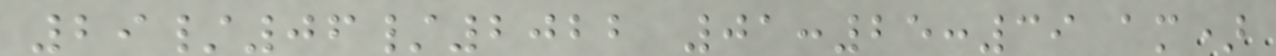29/06/2022 01:25:39 am)
